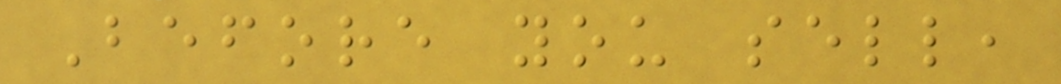Before you sell,
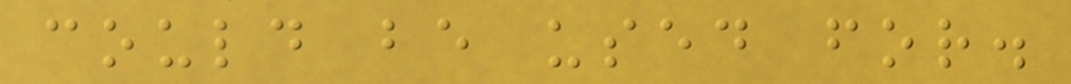could be used for.
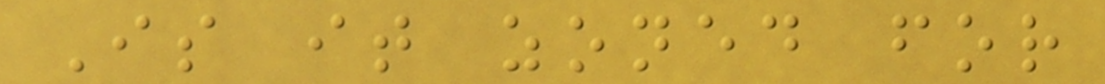Is it zoned for
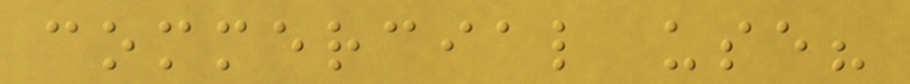commercial use?
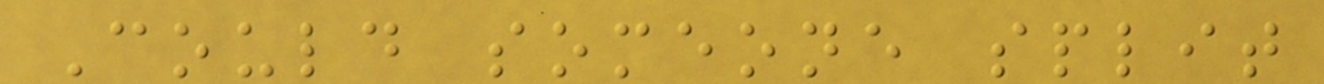Could someone split
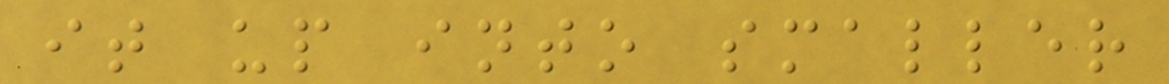it up into smaller
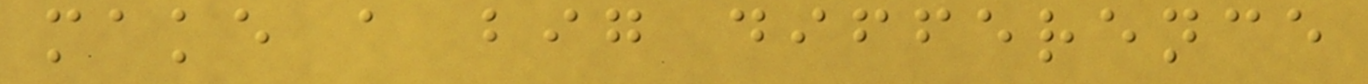make a big difference
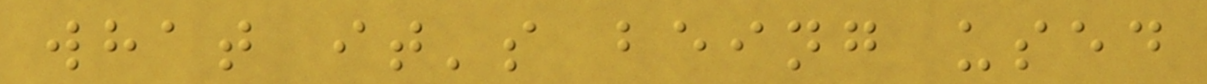what it's being used
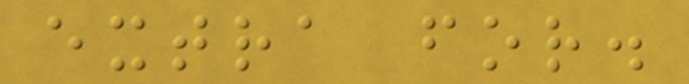extra for.
